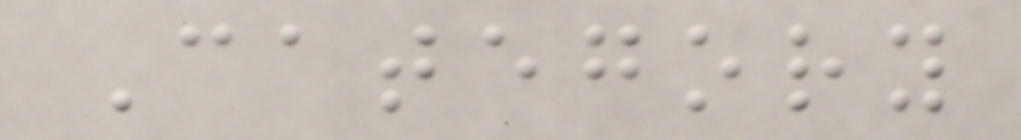Category
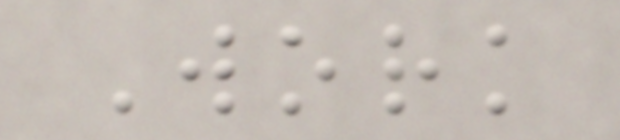Work
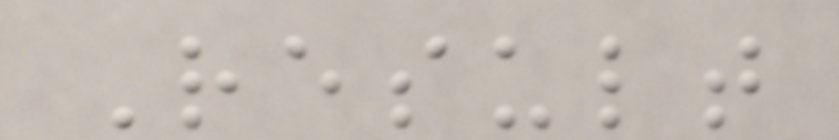Result
